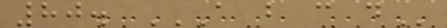80. A B C D
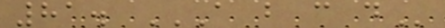81. A B C D
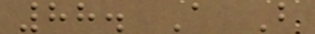88. A B
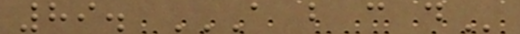89. A B C D
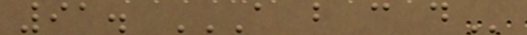91. A B C D
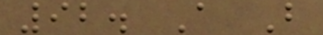92. A B
